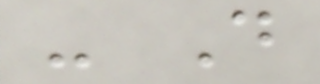- Do
